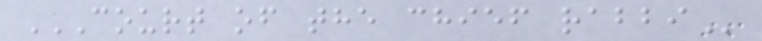COURT OF THE CHIEF RABBI
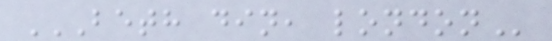BETH DIN, LONDON
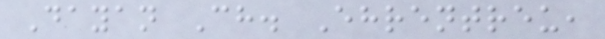Dayan Ch. Ehrentreu,
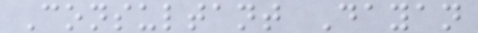Consultant Dayan
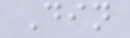Din
